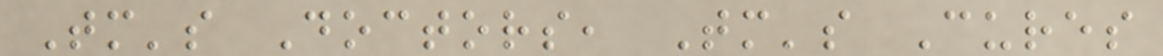Tomorrow's Doctors, Tomorrow's Cures
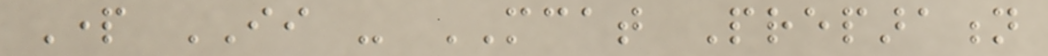Part II - MCAT Preparation
